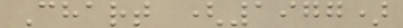Chart (1977)
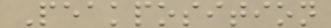Peakposition
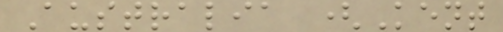Australia (Kent
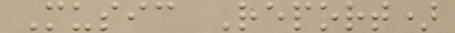Music Report)
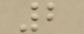2
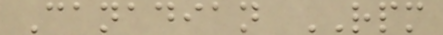Canadian RPM
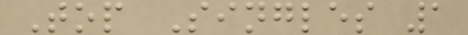Top Singles 1
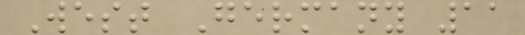West Germany 11
